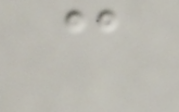c
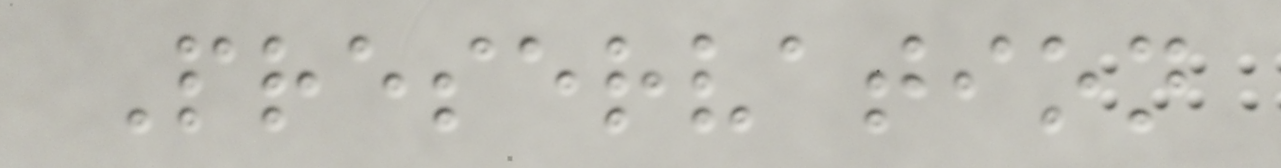Preservation
